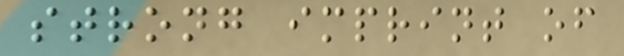strong imprint of
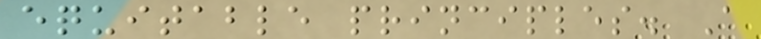equitable principles. A
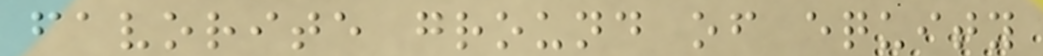favorite ground of equity
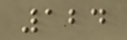124
